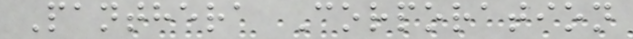Panthera Corporation
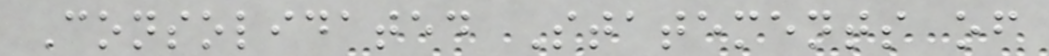Consolidated Statements of
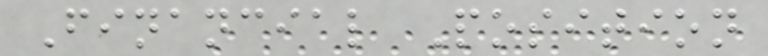Financial Position
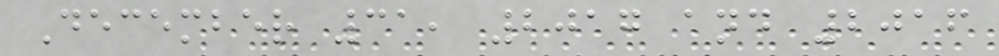December 31, 2017 and 2016
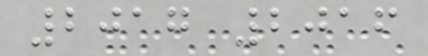2017 2016
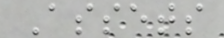Assets
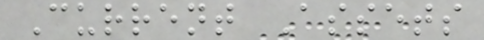Current Assets
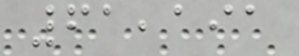61,191
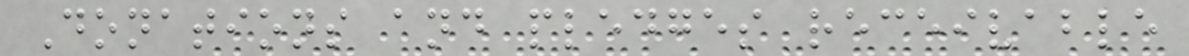Donations and pledges receivable
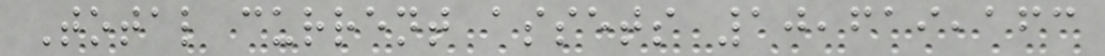Total current assets 10,619,163
